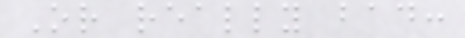Or really bad:
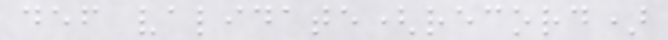def validate(record)
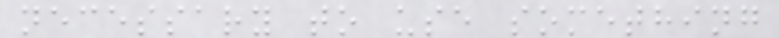necessary to use something
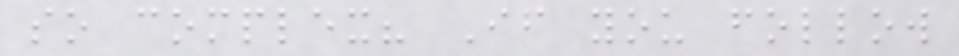so complex? If you follow
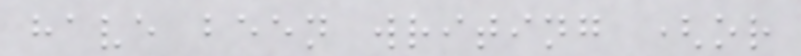have been writing (or
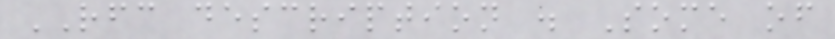RFC description . Some of
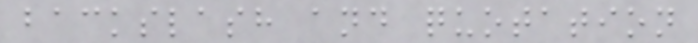backslash and quotation
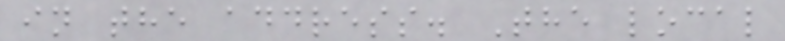in the address. The local
